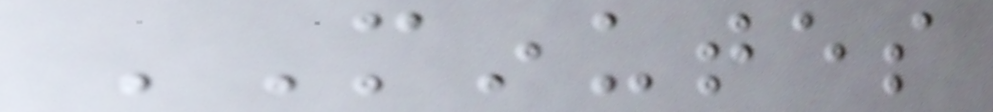MINUTES
